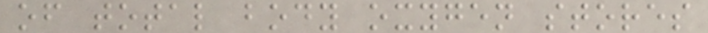of total body oxygen stores
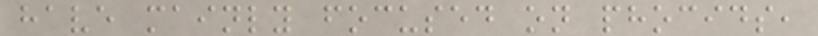have mainly focused on phocids,
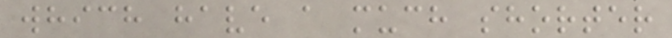which have a much shorter
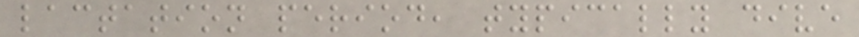lactation period, typically dive
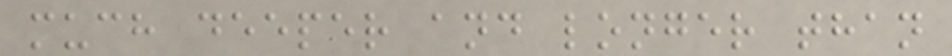much deeper and longer than
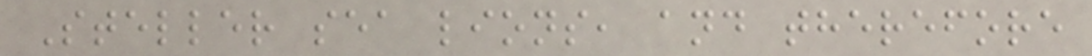Steller sea lions, and therefore
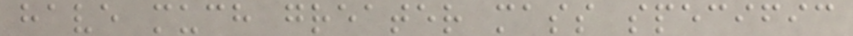have much greater mass specific
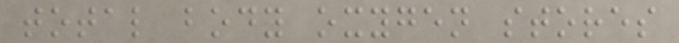total body oxygen stores
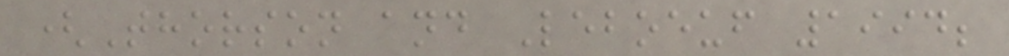(Thorson and Leboeuf 1994;
